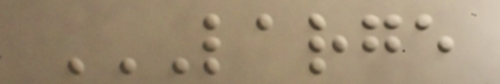LARGE
